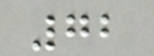72
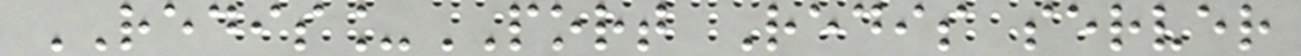REDIS_PORT Redis server
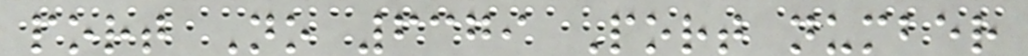port No 6379 Port number
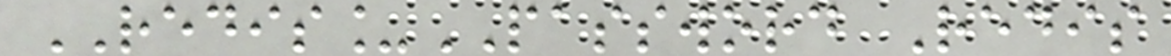REDIS_PASSWORD Redis
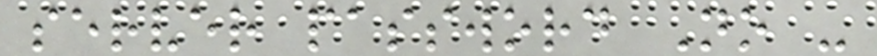server password No -
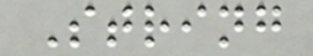String
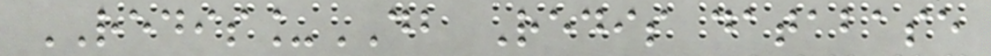REDIS_DB Redis database
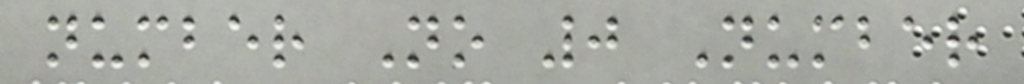number No 0 Number
